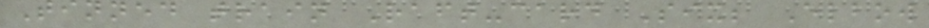Tinned train Raft-card Six; Elbow
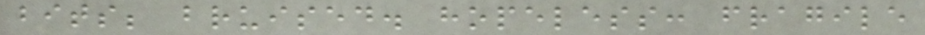bits; bruised. hopeless: fragile
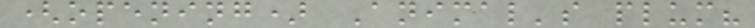(opening) Animal's plum?
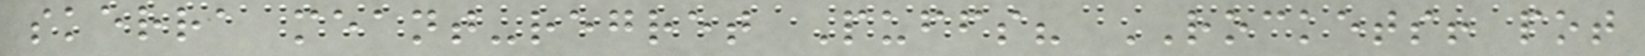skerra meant-regret Puffs? ROCKETS! pot
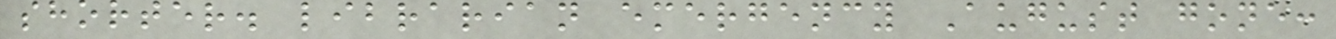shorter. librarian emergency August gone:
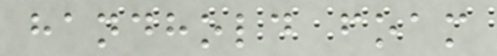handhold foam
